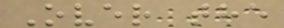Over the
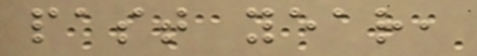past year,
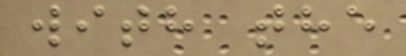with the
